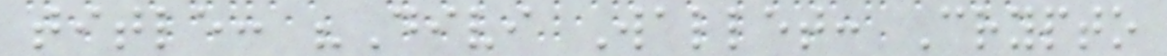title: "Divi Wallet: Crypto
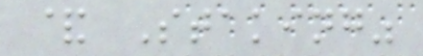& Staking"
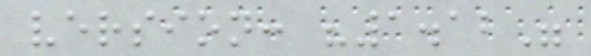version: "1.12"
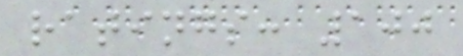ratings: 100
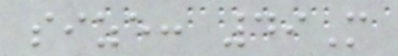size: 49M
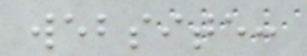website:
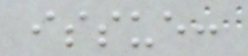issue:
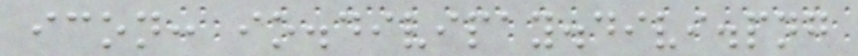icon: io.divipay.divi.png
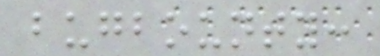bugbounty:
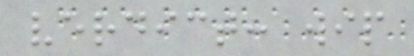verdict: wip
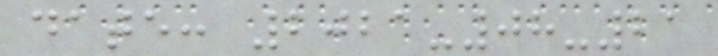date: 2021-08-21
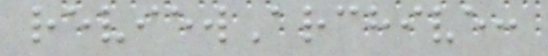reviewArchive:
